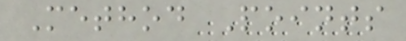Method Points
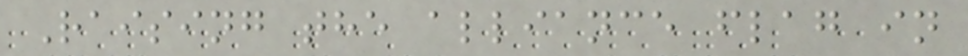Raising the alliance flag in
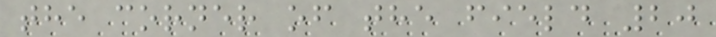the corner of the field 20
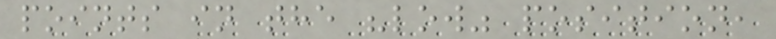points in the "low" position,
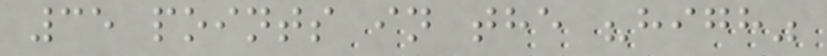35 points in the "high"
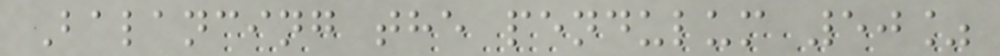Balancing the pendulum 50%
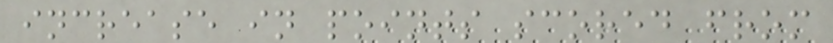increase in points scored from
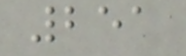251
